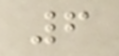6
